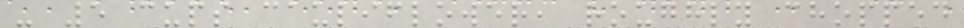- 5 cups cauliflower, roughly chopped
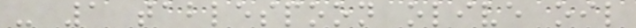- 1 tablespoon olive oil
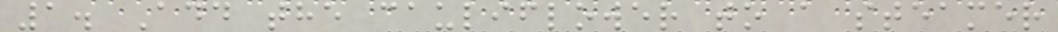1. Add the cauliflower to a steamer
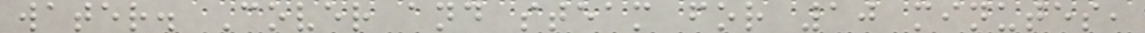water. Cover and steam for 10 minutes,
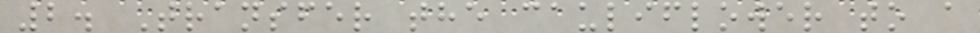2. Transfer the cauliflower to a
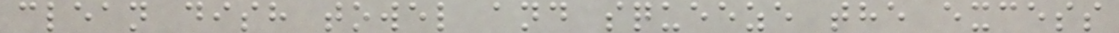clean dish towel and squeeze the excess
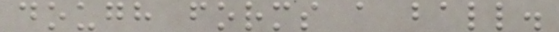dough forms a ball.
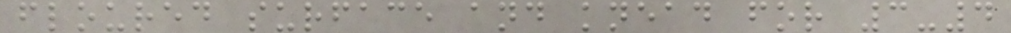floured surface and knead for 3-4
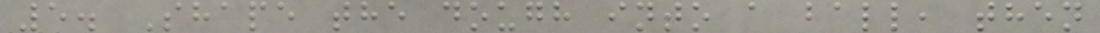5. Shape the dough into a ball, then
